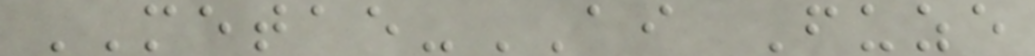METAE-AI Fuze
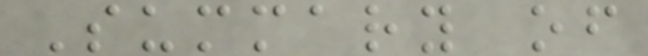Summary of
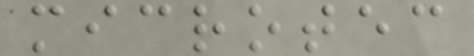microtec
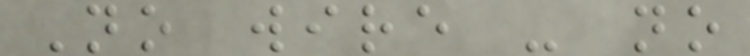No wire - no
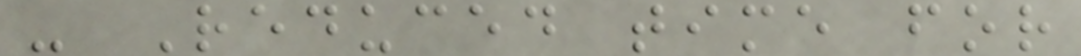- Reduced time for
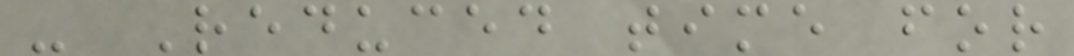- Reduced time for
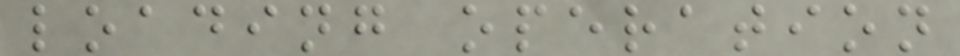loading operation
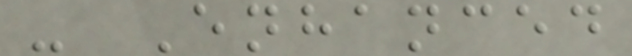- Enhanced
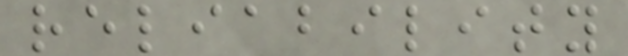reliability
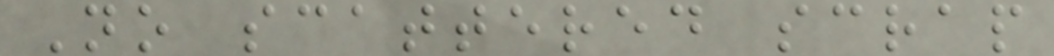No scattered scrap
